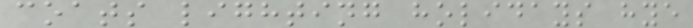coats lighting holidays hye
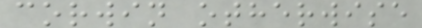corwin otherwise
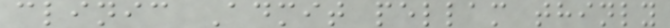clinic Admit pellam thinly
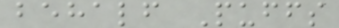behalf Puffs
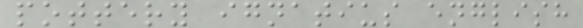pottery ignatius english
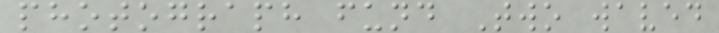photograph fund Two waved
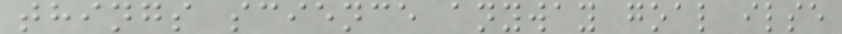things science anyway goal ilse
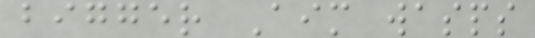bigger Aim wasps
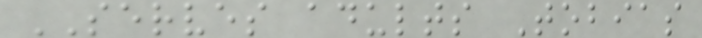SERVES adults Tobias
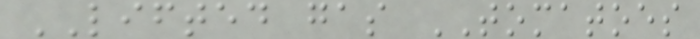LIFTED gas TOMATOES
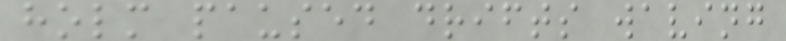holm paused drifts waving
